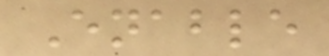Enable
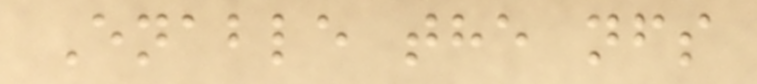Enable the nfs
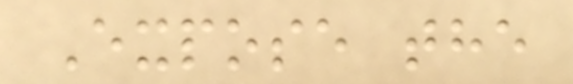Expose the
